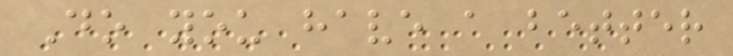Do you have a better
